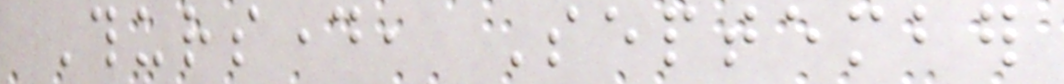Thursday, September
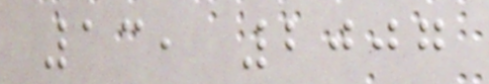13, 2007
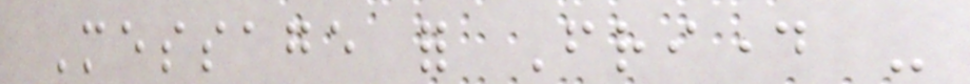Message for Friday -
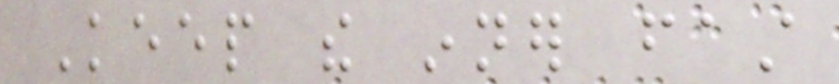Keep the inner fast
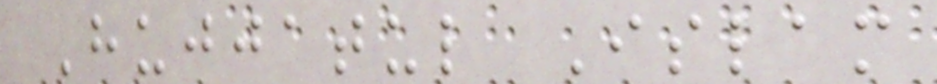Hujjatul Islam
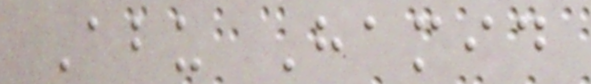Abu Hamid
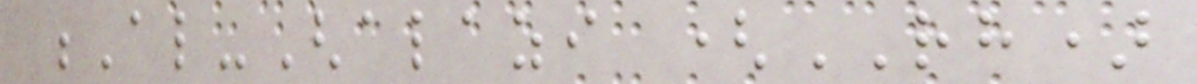Al-Ghalazi (RH)
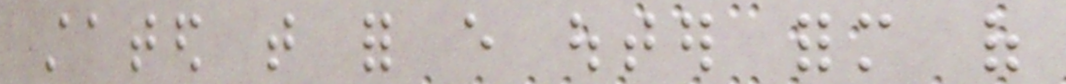stated that for every outer form of
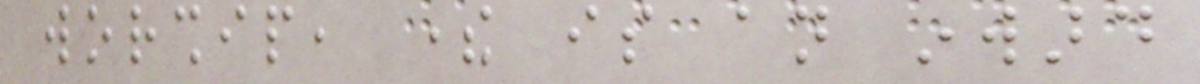worship, there is an inward
